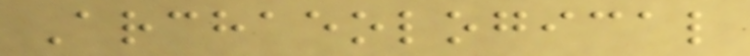Archaeological
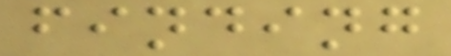finding
